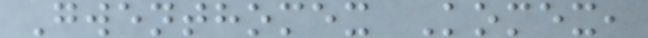Gwenthomex Komex,
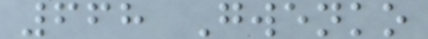668 Gwenko
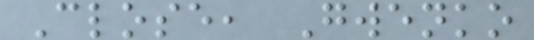Close, Gwenko
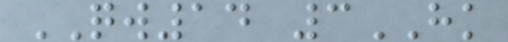QW14 3HK
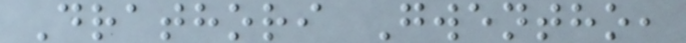Drathori Gwentho,
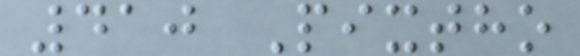410 Pixtho
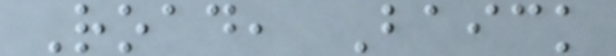Road, Baick
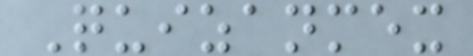Quizanmex
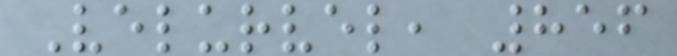Velurvel, 856
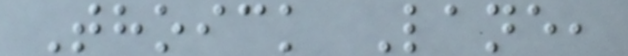Thoick Lane,
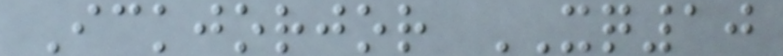Ickjorjor XQ10
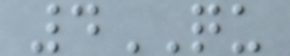4QU
